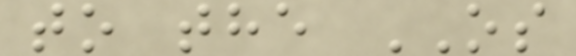to the OS
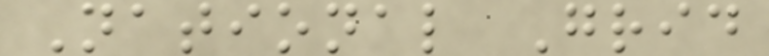National Grid
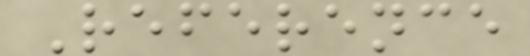Reference
